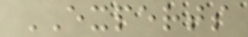EXPERTS
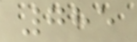785
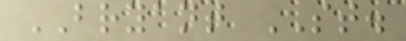BRYANT ST.
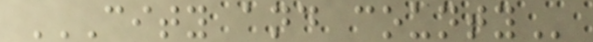CITY AND COUNTY
